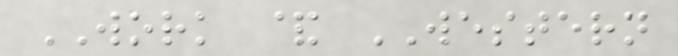WORK & WESTERN
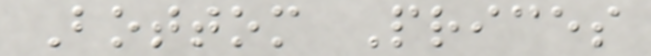Bottom Prices
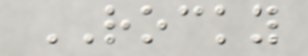ROCKY
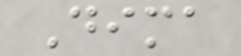Dima
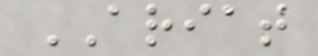ARIAT
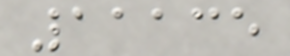11135
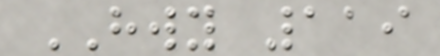HWY 119
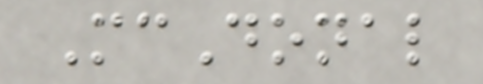McDonal
